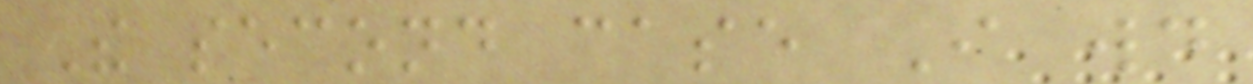The second case I would
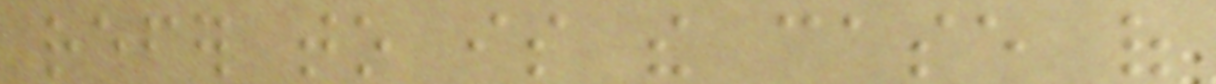refer to is the case of
